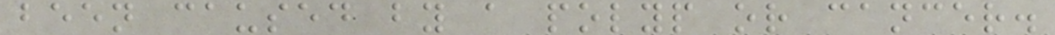been caused by a polyp or cancer.
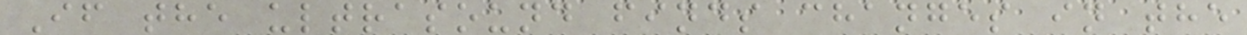If the ultrasound finds changes in the
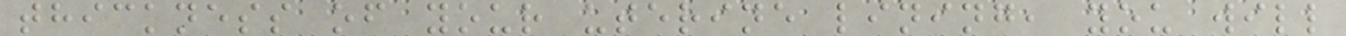thickness of your uterine lining, you will
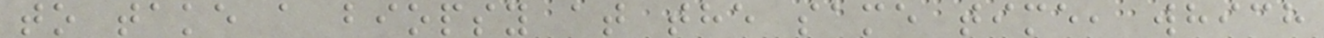to take a biopsy at the same time, which
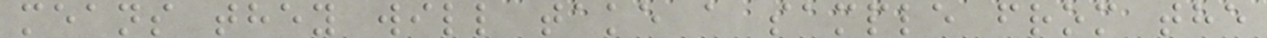means they will take a sample from the
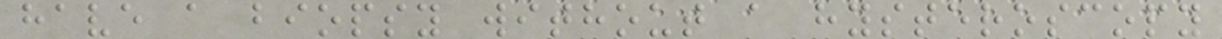have a biopsy without a hysteroscopy
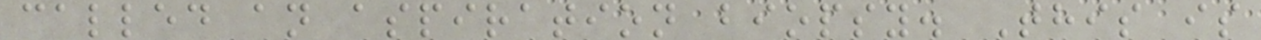called an aspiration biopsy. This is
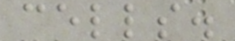cells.
